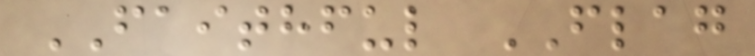FAITHFUL FLAG
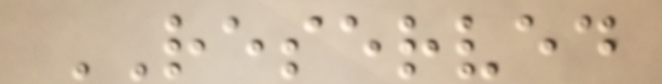RESERVED
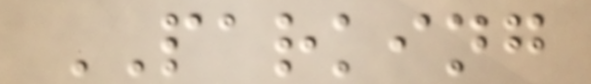PARKING
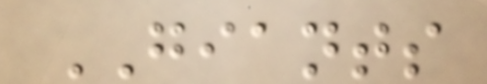GIANTS
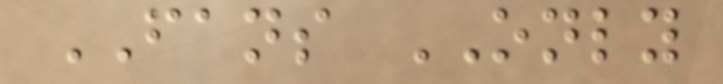FANS ONLY
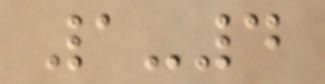1-4
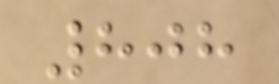808
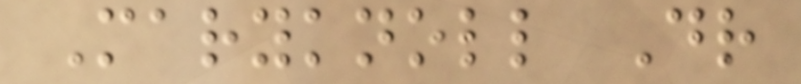Maryknoll Dr
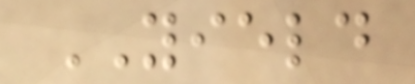YIELD
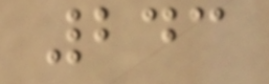243
